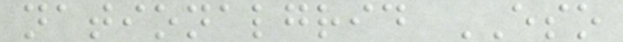nationalgrid ESO
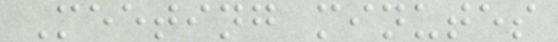Meeting minutes
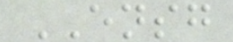ENSG
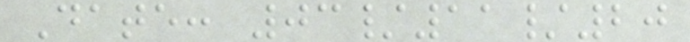Date: 03/11/20
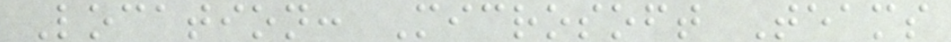Location: Microsoft Teams
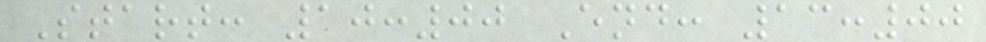Start: 10:00 End: 13:00
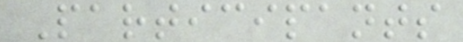Participants
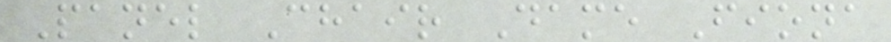Panel Chair Dame Fiona
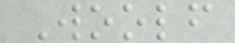Woolf
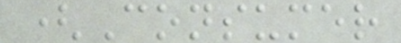(Consumer
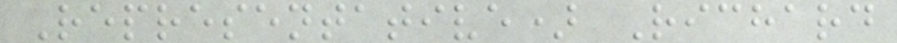Representative) Richard
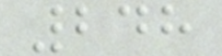248
